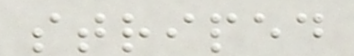striped
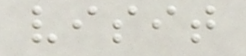visit
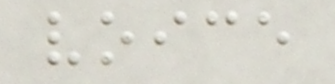voice
